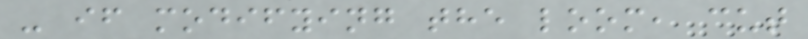- if modifying the loom, cut
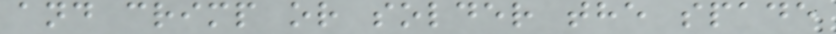and crimp or solder the spade
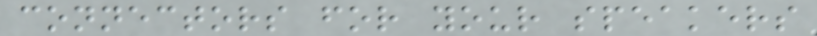connectors for your speakers
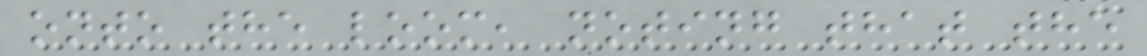onto the loom, noting that the
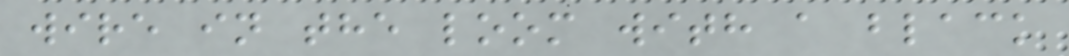wire in the loom with a black
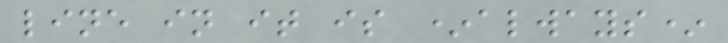line in it is *always*
